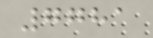7781
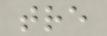tre
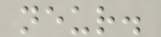neur.
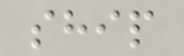ship
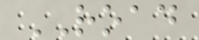ROAD
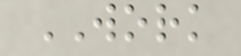WORK
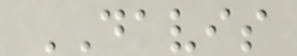DAVIS
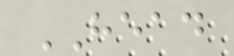HEAD
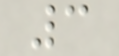3
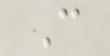C
